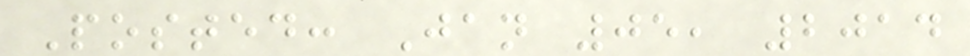Posted: Jan 05, 2014
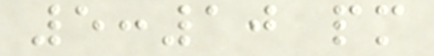5:10 pm
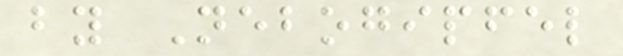by Nebogipfel
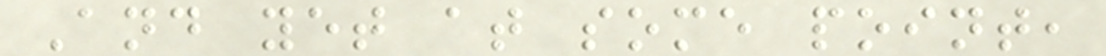And yet at some point,
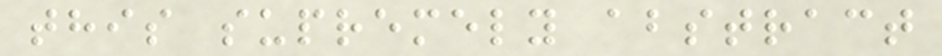this supremely abstract
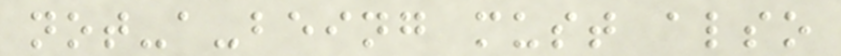not-a-being must also
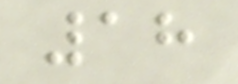18
